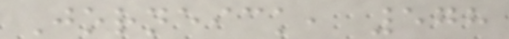Jorneick, 578
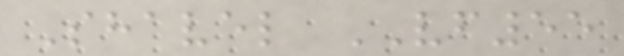Shavel VF55
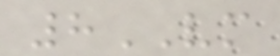8VM
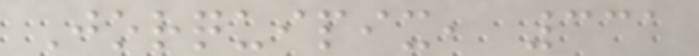Jorquipix, 331
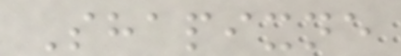Shapixne
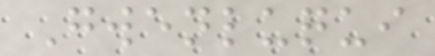Gwenluqui
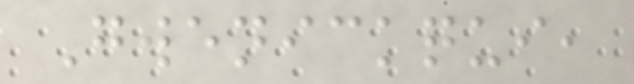Gwenickqui,
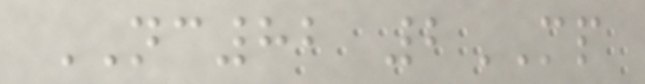NC82 2MP
